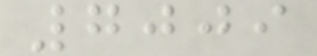7009
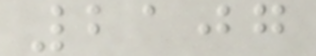2107
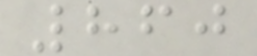860
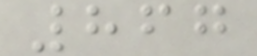867
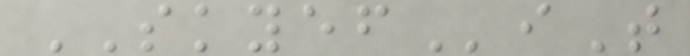SKYEFiT
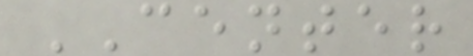CENTER
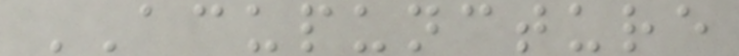ACUPUNCTURE
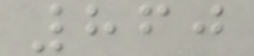860
